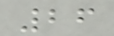26
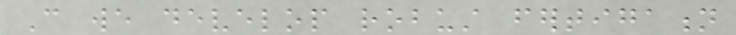Can we develop robust fertigation
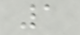1
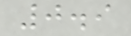0.9
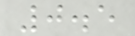0.5
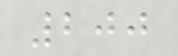200
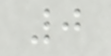0
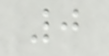0
